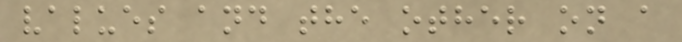values and the other on a
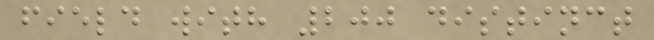field with 200 distinct
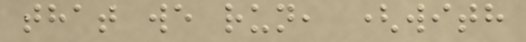that we run, (with
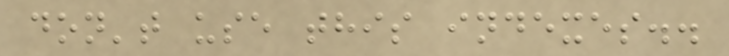don't use this indexes..
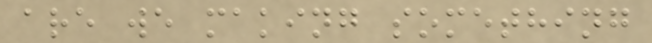are we making something
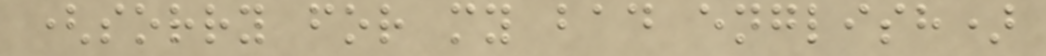(sorry for my bad english)
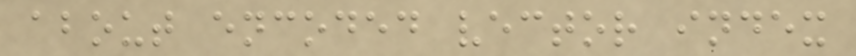about encoded vector index
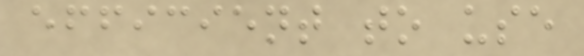efficient to use
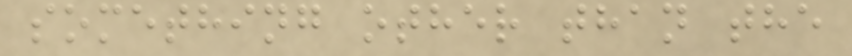something other than the
